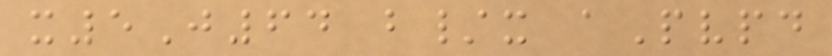x5J64 b/x aPvpd
